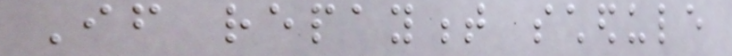If repayment schedule
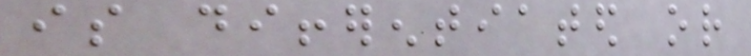is differentiated or
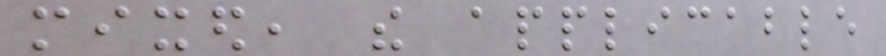mixed, the applicable
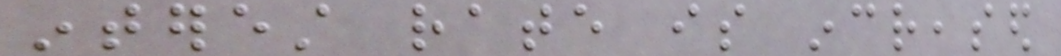interest rate is increased
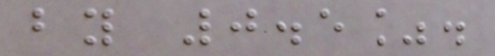by 0.5%.
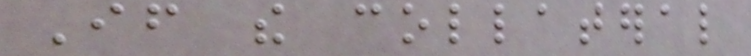If the collateral
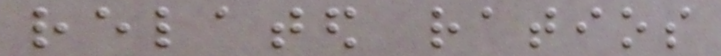related ratios
